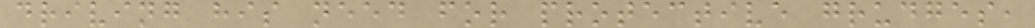driving his need for protective grudges,
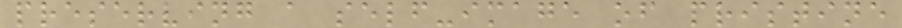preserving a self-image of pristine
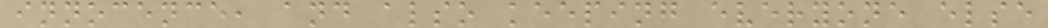innocence, and also keeping everyone else
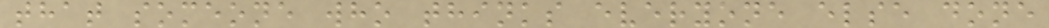that someone who thinks everyone else done
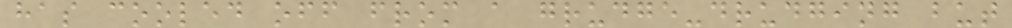has cooled off from a grudge-drudging but
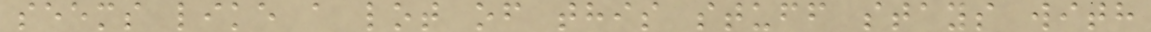seems like a lot of this stuff stays with
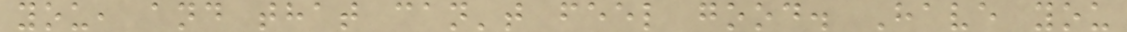you, and that can't feel good. Have you
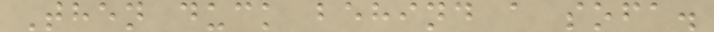Then duck behind a sofa.
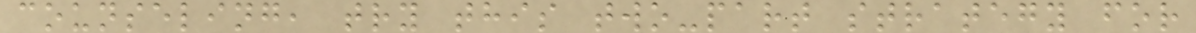counseling, try this two-part strategy for
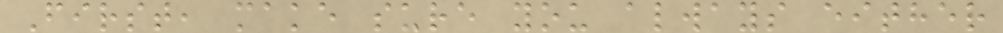First, make sure you always either
